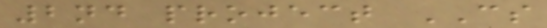2nd project CS
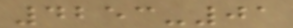4253-01
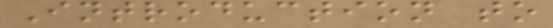Introduction to
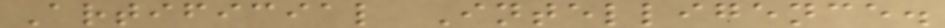Artificial Intelligence.
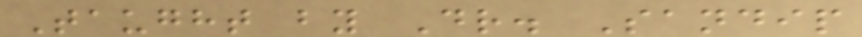Taught by Dr. Sandip
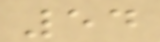54
